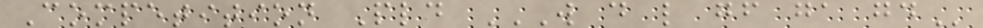Competition Pld W D L GF GA GD
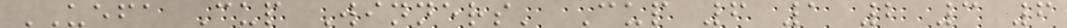UEFA Cup Winners' Cup 6 1 2 3 6
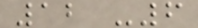12 -6
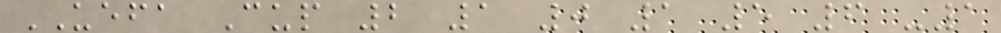UEFA Cup 2 1 0 1 5 6 -1
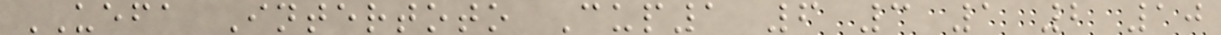UEFA Intertoto Cup1 6 3 1 2 10
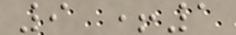9 +1
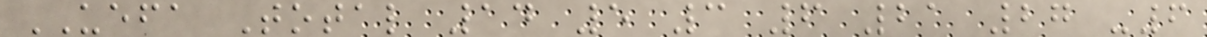UEFA Total 14 5 3 6 21 27 -6
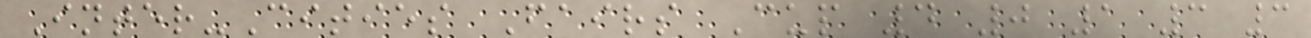Inter-Cities Fairs Cup 4 0 1 3 3
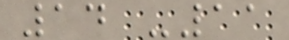14 -11
